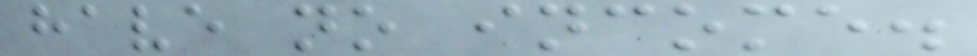have no income.
